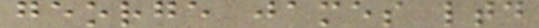george james ltd
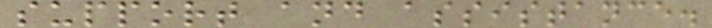support and assistance.
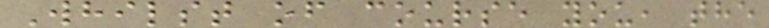Whilst of course you, the
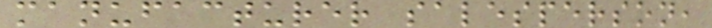manufacturer salesperson,
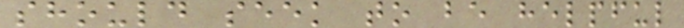should seek to be helpful
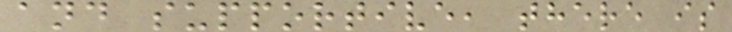and supportive, there is
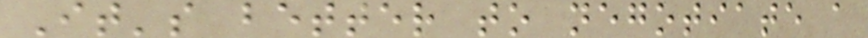It's better to negotiate a
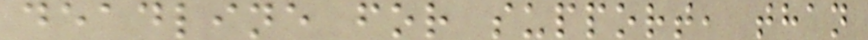deadline for support, than
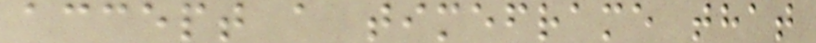accept a timeframe that
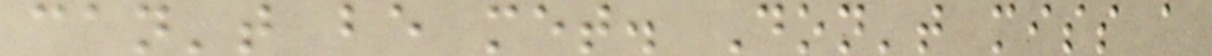can't be met. Don't miss a
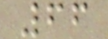66
